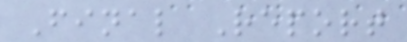Final Report
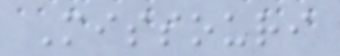Missouri
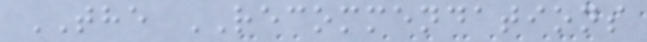THE RECOMMENDATIONS
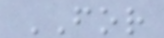FOR
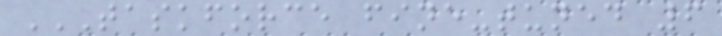TASKFORCE FINE-TUNED 6
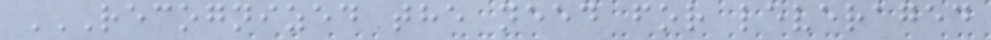RECOGNIZED THE NEED FOR LEVERAGED
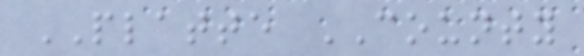PLATTE COUNTY
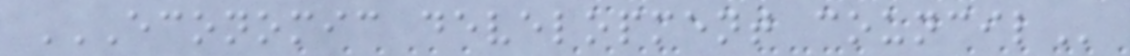ECONOMIC DEVELOPMENT COUNCIL
